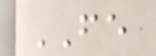FE
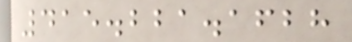415.221.1628
